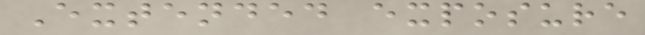Extended exposure
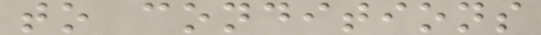to conditions
